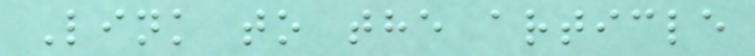Link to the article
